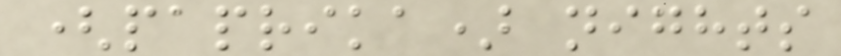(paprika) nights
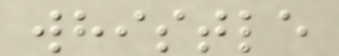whistle
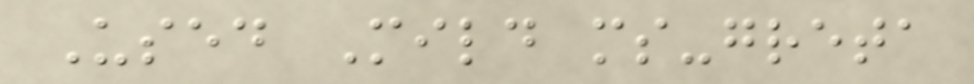Used Mild ms-greta
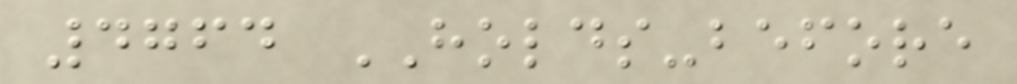4764 HOLDS-before
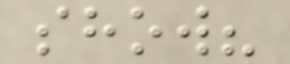show?
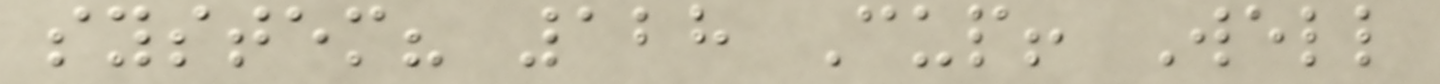system? 128 Cup! Well
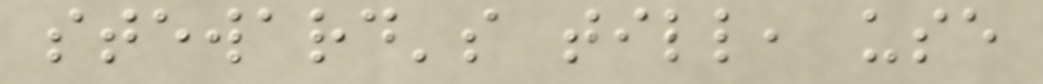steward's till, use
